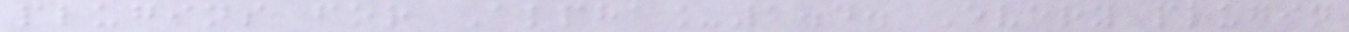plugins for Alpha_1.4. Every plugin
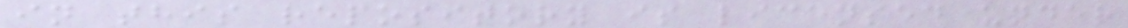in this repository is licensed under
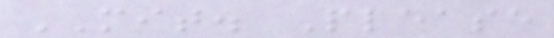MIT. Please
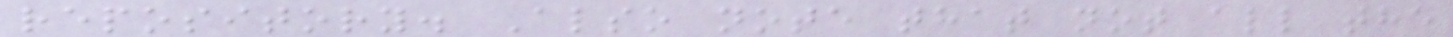repository. Also note that not all the
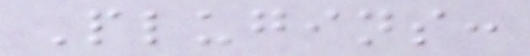Plugins:
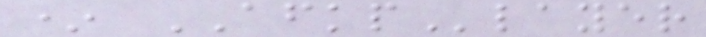* AFKPlayer
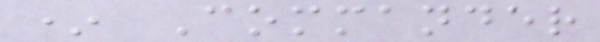* Commander
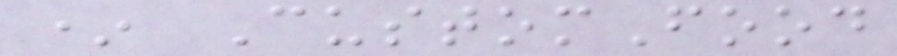* CustomFood
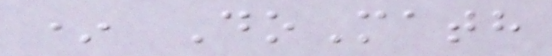* DoMath
